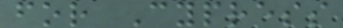for Cypress
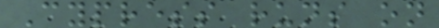Cypress runs on
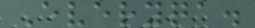Everyqa.
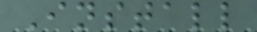Install
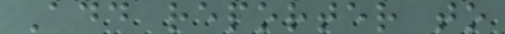Add reporter to
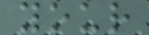your
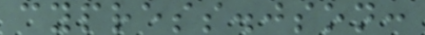cypress.json:
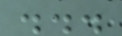...
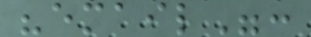"email":
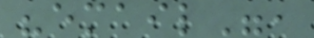"email",
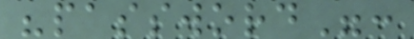"password":
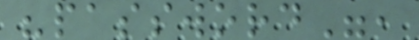"password",
